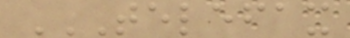TELEFAX
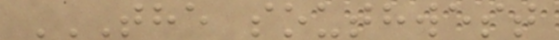THE SOUTHWEST
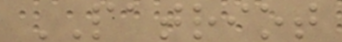PATRIOT
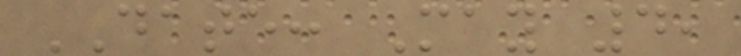DATE: May 4,
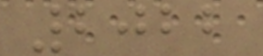2022
